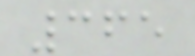365
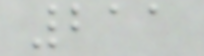211
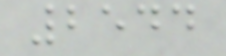2544
